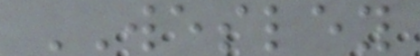WESLEY
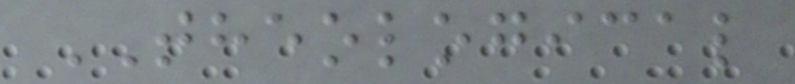THEOLOGICAL
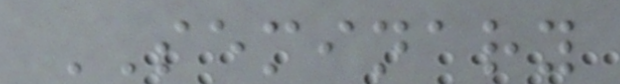SEMINARY
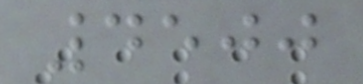4500
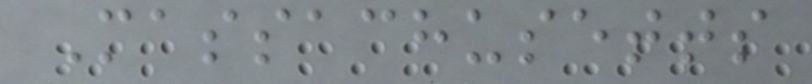Massachusetts
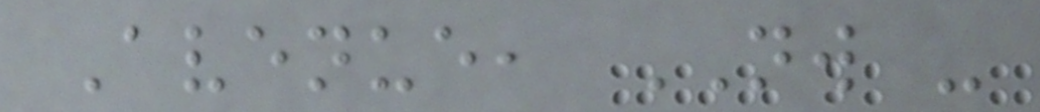Avenue, NW -
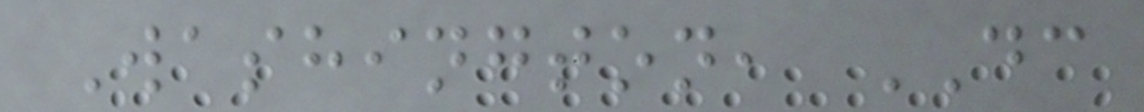Washington, DC
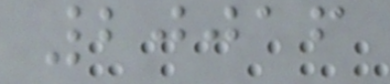20016
